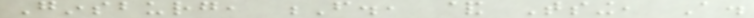Ginsburg, F., & Tsing, A.
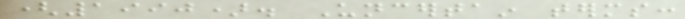(1990). Uncertain terms:
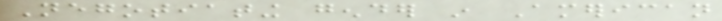Negotiating gender in American
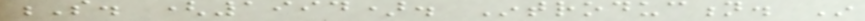S. (1994). Introduction. In
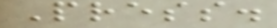Press.
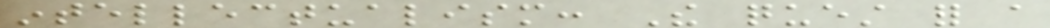intellectualism: The quest for a
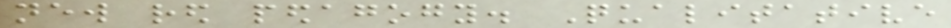new red pedagogy. Qualitative
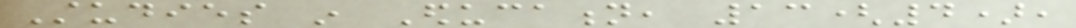Studies in Education, 13(4),
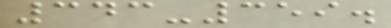343-359.
